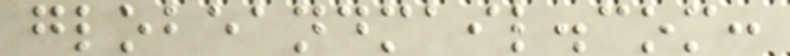globeandmail.com:
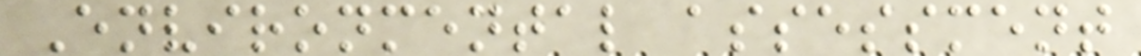Environmental assessment
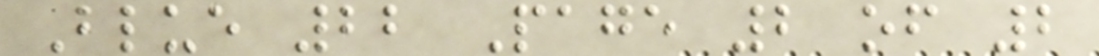Blue 22 Page 2 of 2
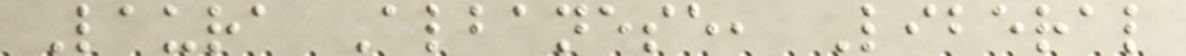Laura Albanese, Liberal
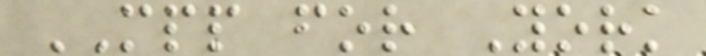MPP for York
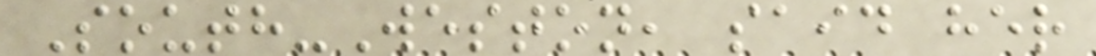South-Weston, said her
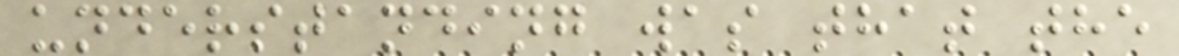understanding was that the
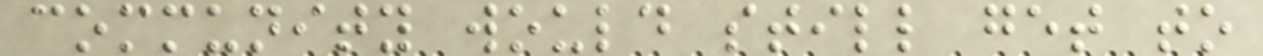community would still get to
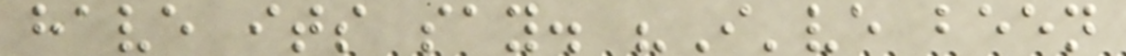have its say. "I've been
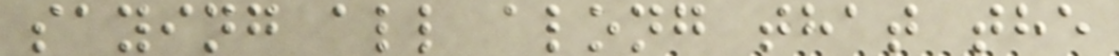saying all along that the
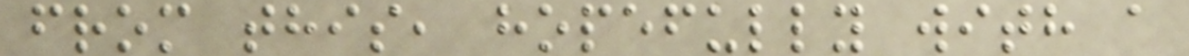from this, hopefully with a
